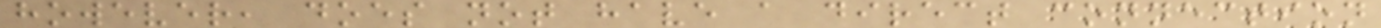however, does not have a direct connection
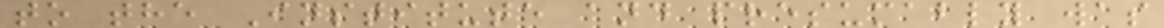to the Institute and presumably was
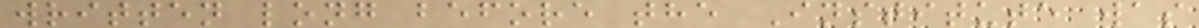written long before the Institute was
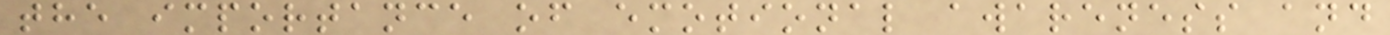the importance of emotional awareness and
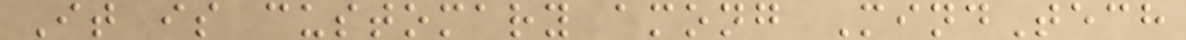It is customary among MindTech
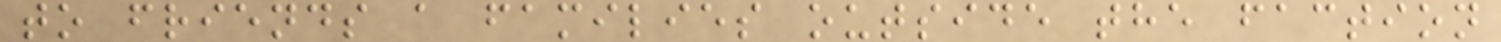to friends a families outside the faction
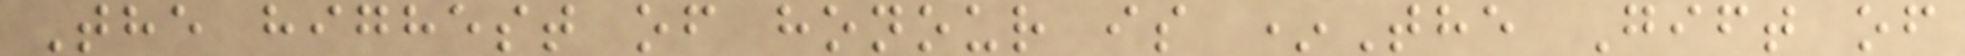The highest of honour is *The Gift of
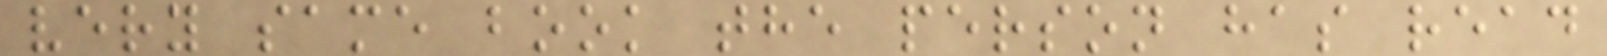very same book the person has read
